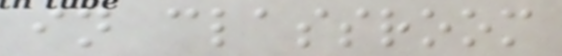in classroom
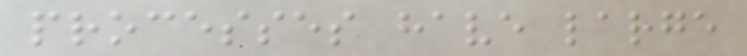processes have large
